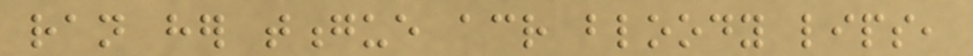ran her tongue across bloody lips,
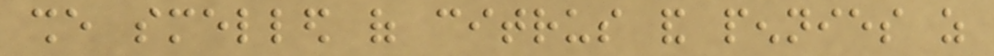she smelled of citrus and pennies as
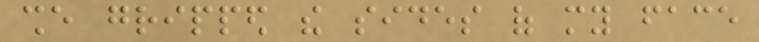she gripped the sides of my face
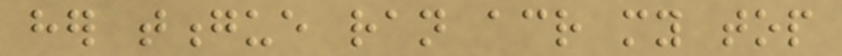her tongue ran across my top
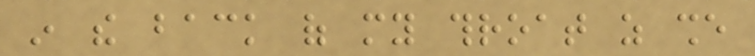in the back of my throat as she
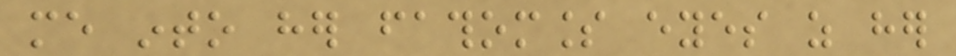me into her fathomless eyes as her
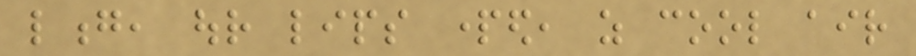long, our lips parted, as cool air
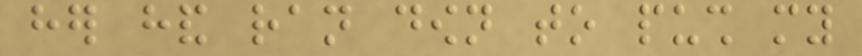her hand ran down to push my
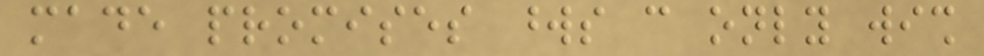made promises words can only wish
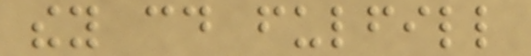they could fulfill
